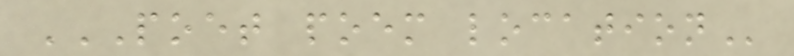POET POEM LOCATION
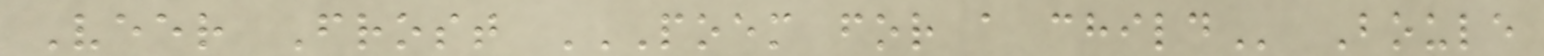Veer Frost POEM FOR A CHILD Boule
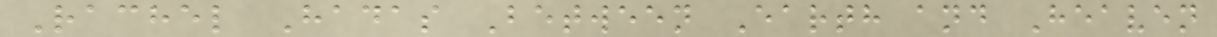Rachel Hadas Between Earth and Heaven
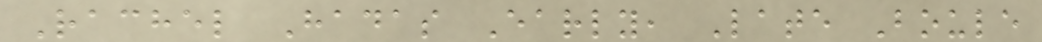Rachel Hadas Early, Late Boule
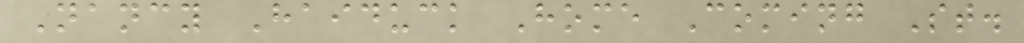Nancy Haiduck Home Coming St.
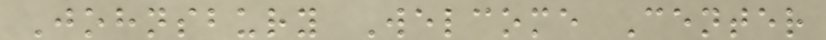Johnsbury Welcome Center
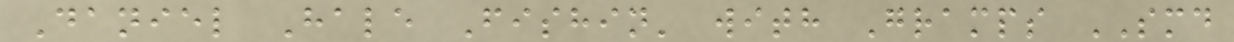Daniel Hale Fishin' with Gramps SMD
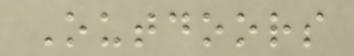Outdoors
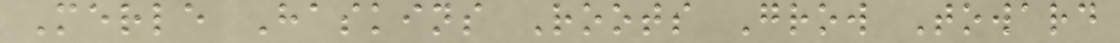Merle Haskins Roots Grow Toward
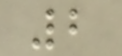2
